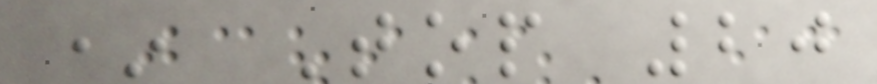* Top 20
